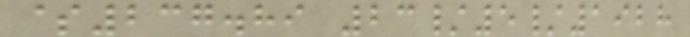$237.89 23/5/1928
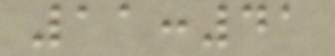11:41
